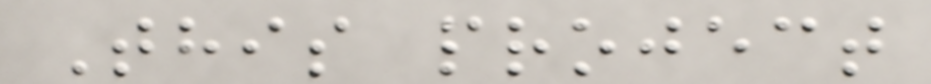This project
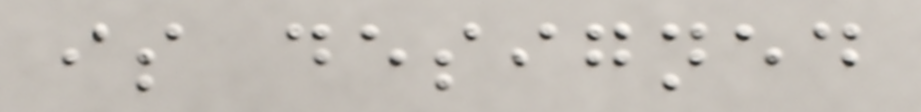is designed
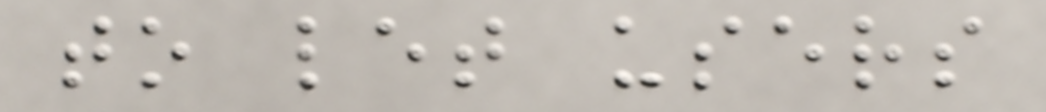to let users
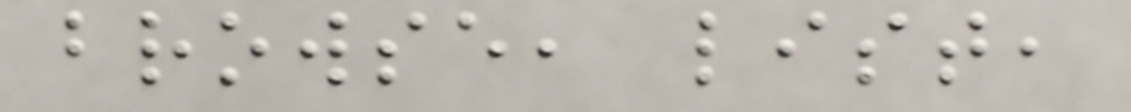browse, list,
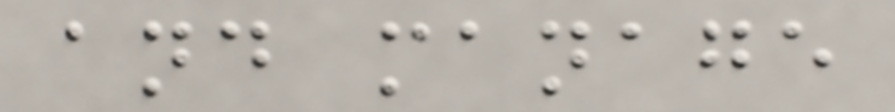and manage
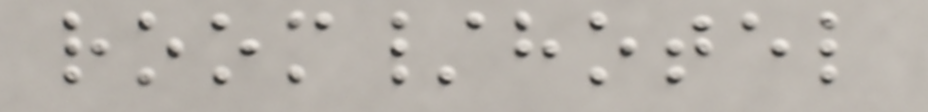room/hotel
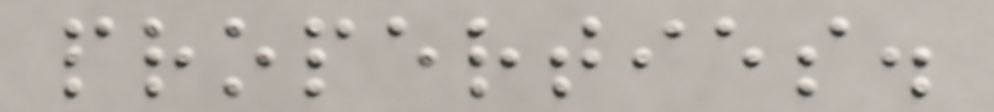properties.
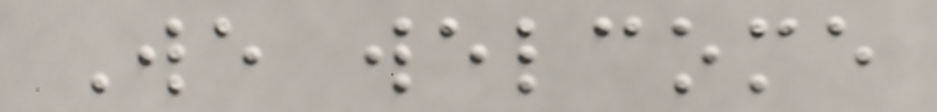We welcome
